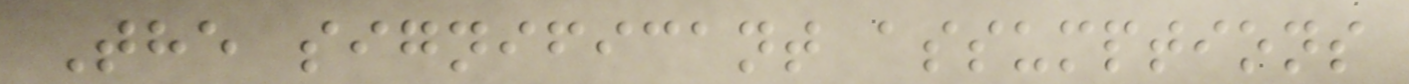The significant assumptions
